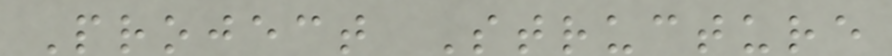Project Structure
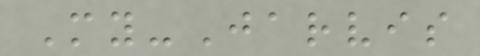My-Jarvis
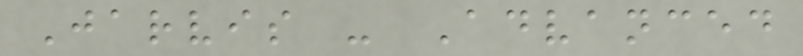Jarvis - Advanced
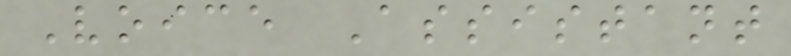Voice Assistant
